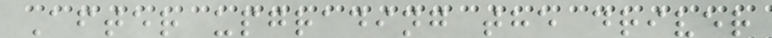After upgrading the driver
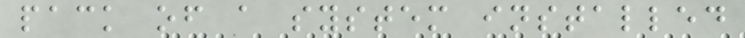pack of a system installed
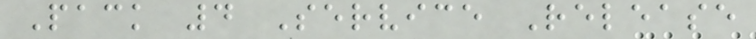Pack 4 Service Release
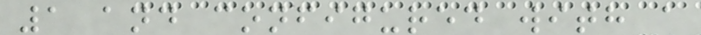1 and configured with a
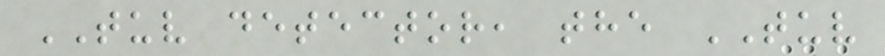TUV detector, the TUV
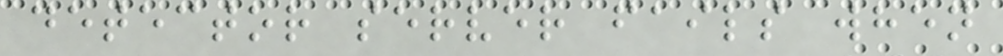detector server fails when
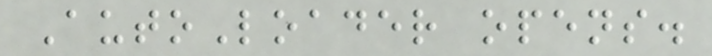AutoLoader opens.
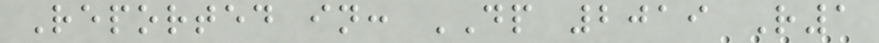Reported in: DP 2019 R1
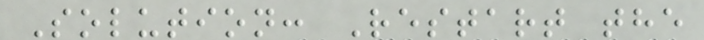Solution: Restart the
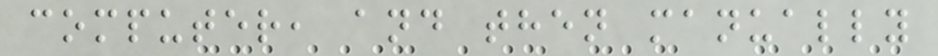computer, and then manually
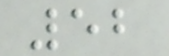52
